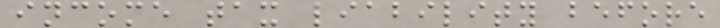income tax liability before
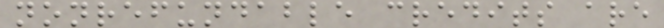nonrefundable credits are
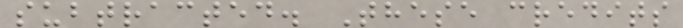subtracted. These credits
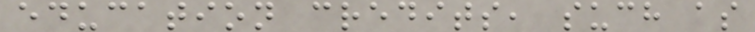education credits, such as
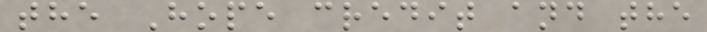the Hope credit and the
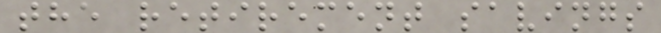the retirement savings
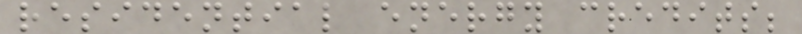residential energy credits;
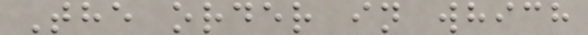The order in which
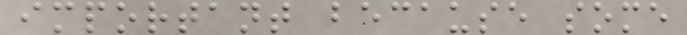important because some
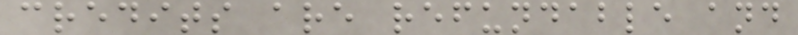credits are refundable and
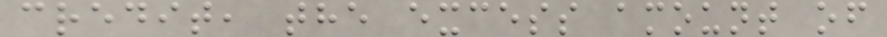credit, the excess amount of
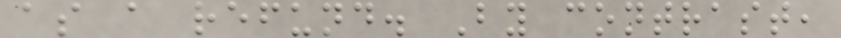as a refund. By contrast,
